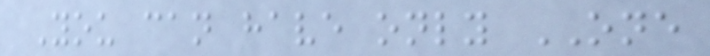You can have only ONE
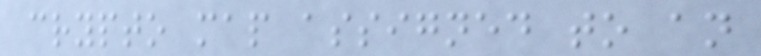crypto map assigned to an
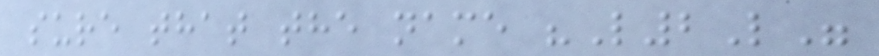sure that the name "L2L"
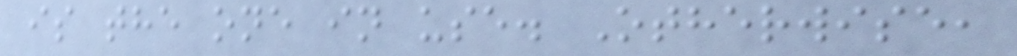is the one in use. Otherwise,
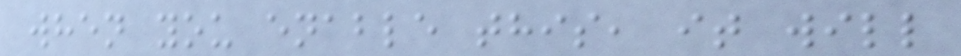when you enable this, it will
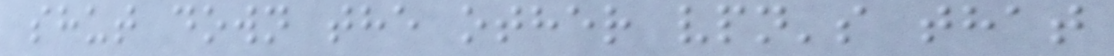shut down the other vpn's that
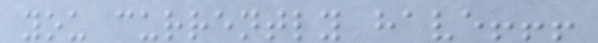you currently have!!!
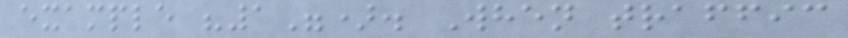example "1"). When traffic
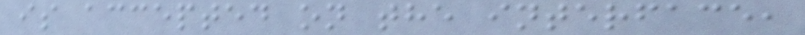is accepted on the interface,
